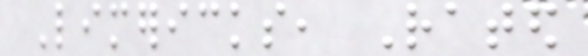Limericks, Rated
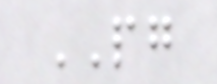PG
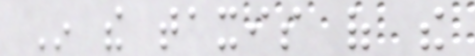In the taxis of the
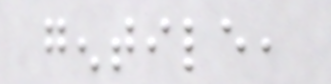gentile,
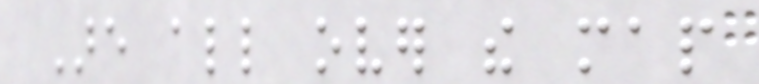Are all over the map
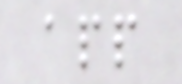app
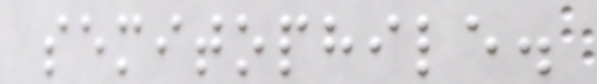semitophile.
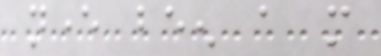never been a more
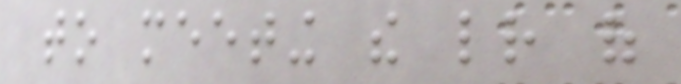to meeting the letter of
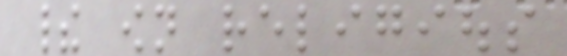their own religious
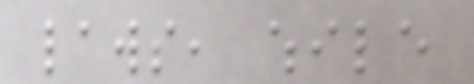laws, while
